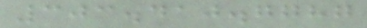303.410.7787
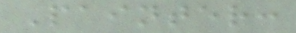Painter:
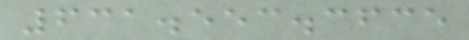631.553.3635
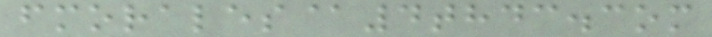fmorales@4thdc.com
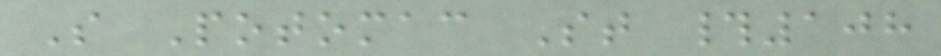S Potomac St #108
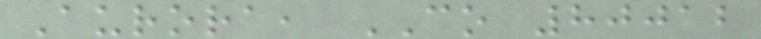Aurora, CO 80012
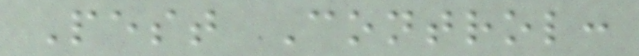Pest Control:
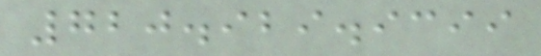720.929.9399
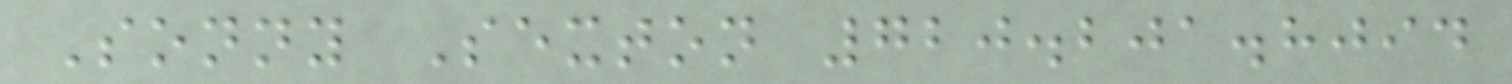Sonny Sexton 720.201.8094
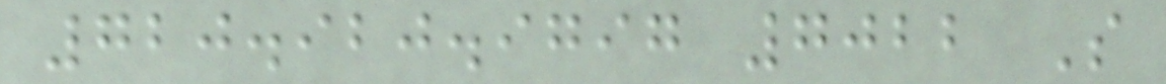720.920.9797 7022 S
